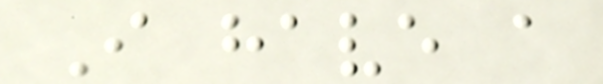I have a
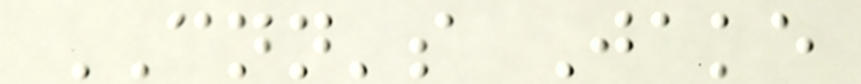CNN's Jake
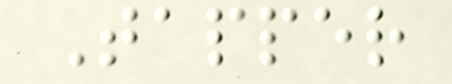Tapper
